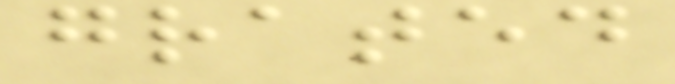grated
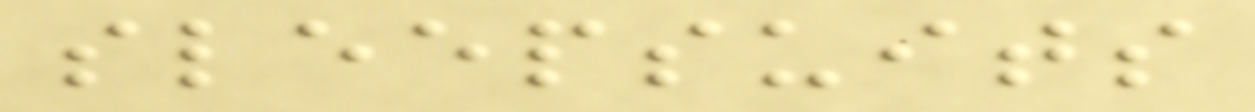sleepsuits
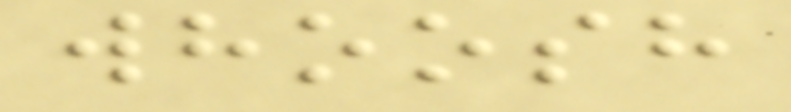whoosh
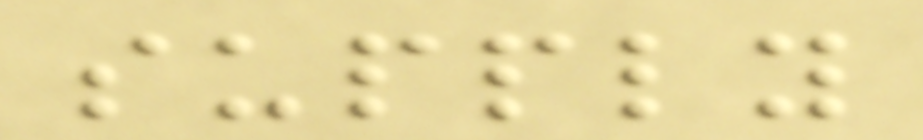supply
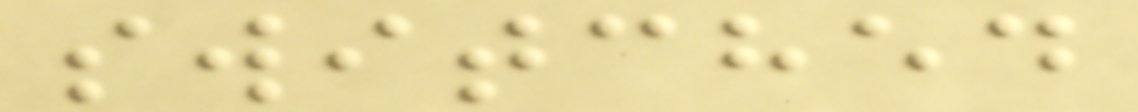switched
